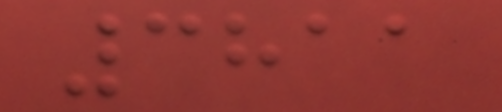3811
